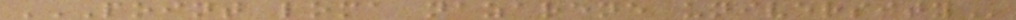POINT LOMA NAZARENE UNIVERSITY
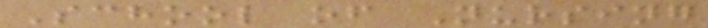School of Nursing
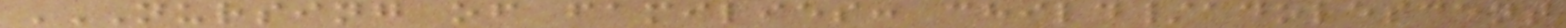NURSING OF FAMILIES: CHILD/ADOLESCENT
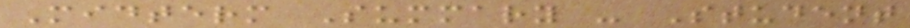Midterm Summary - Student
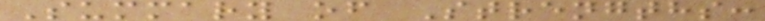Summary of Strengths:
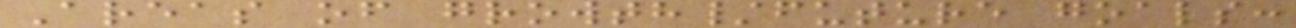Areas of growth/future goals:
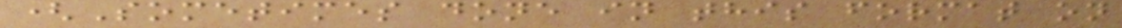(Sometimes done in this format on
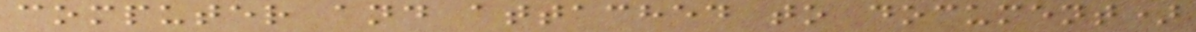computer and attached to document)
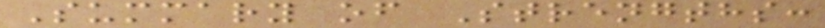Summary of Strengths:
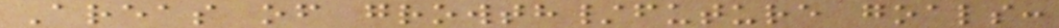Areas of growth/future goals:
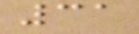31
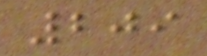209
